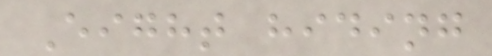Eight hiding
